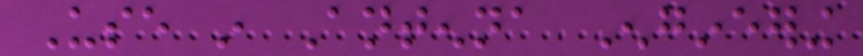Use in Antenna Engineering
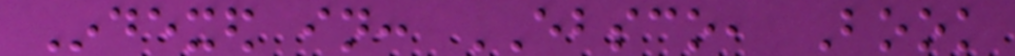Indexed in: EBSCO, Book
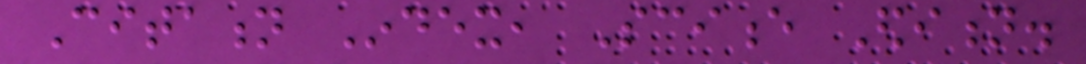Citation Index, Science Edition.
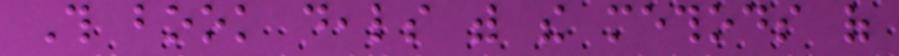This book deals with the methods of
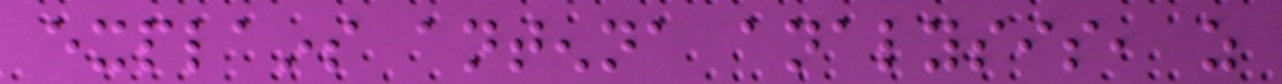explains antenna analysis, as
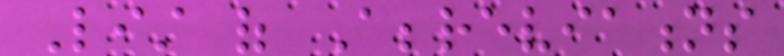List of Abbreviations
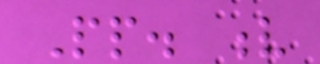Pp. v
